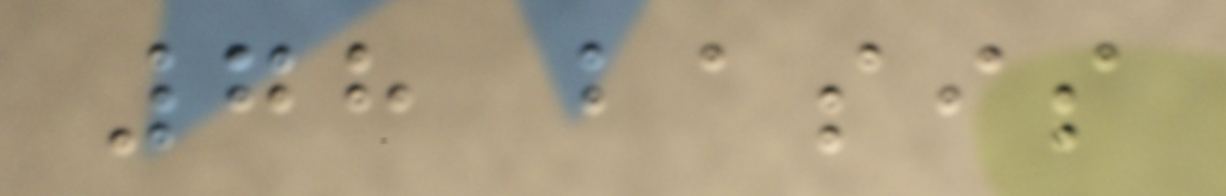78 basis
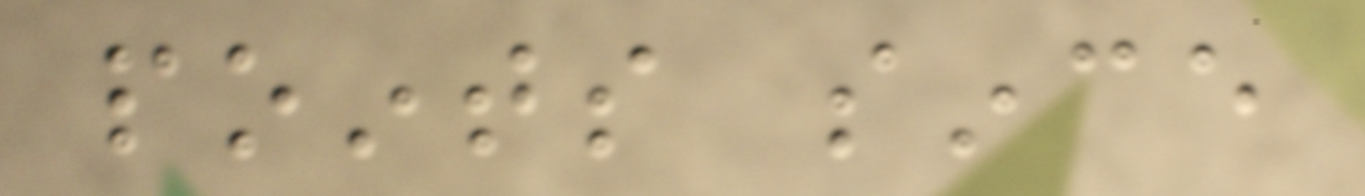points since
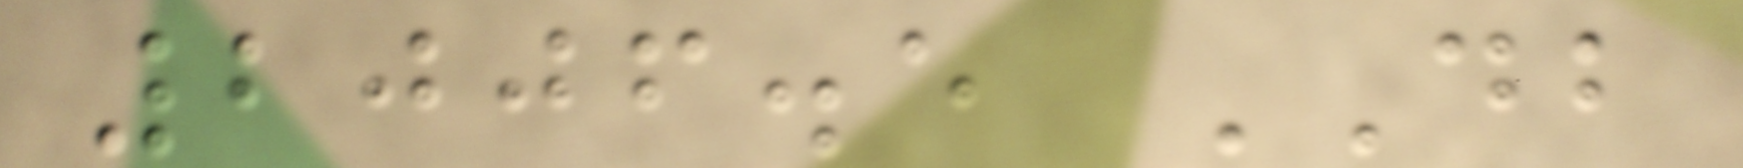2006.5 DB
